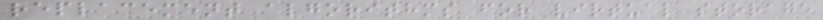replacement algorithms for virtual storage
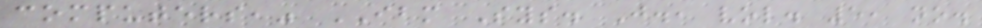computers," IBM Sys. J., vol. 5, no.
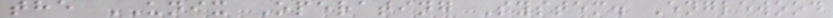the UNIX Operating System. Englewood
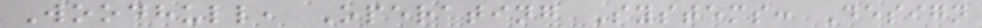Woodhull, Operating Systems: Design
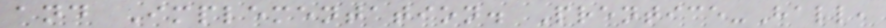and Implementation. Prentice-Hall,
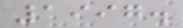1997.
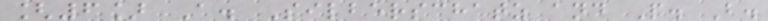[6] A. Silberschatz and P. B.
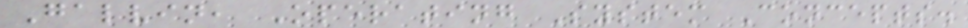Galvin, Operating System Concepts.
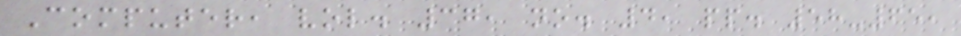Computer, vol. 37, no. 4, pp. 58-65,
